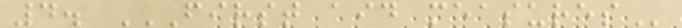4. FIRST AID MEASURES
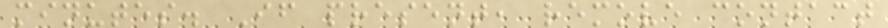minutes. If present, remove contact
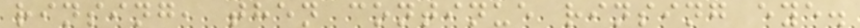rinsing, then continue rinsing eye.
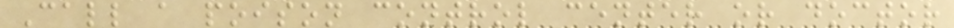Call a poison control center or doctor
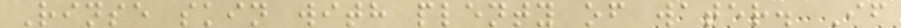Rinse skin with plenty of water. If
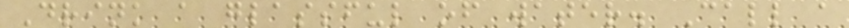Drink a glassful of water. Call a
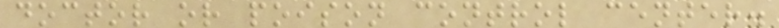doctor or poison control center.
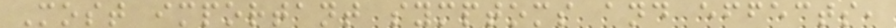Most important symptoms and effects,
